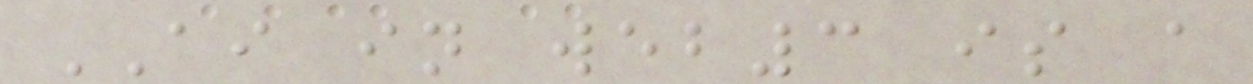AI in web3 is a
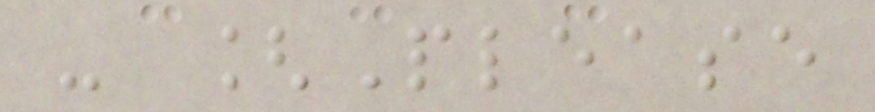- [Please
